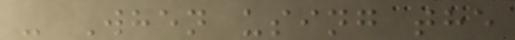- When using the
